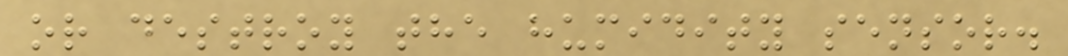or destroy the humidity sensor.
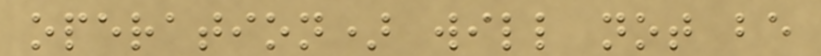operation) will not be
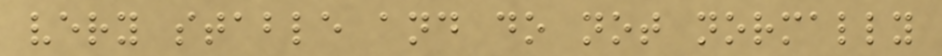very stable and do not normally
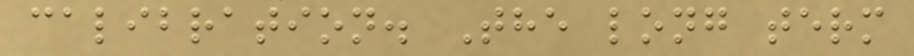calibration. The long term
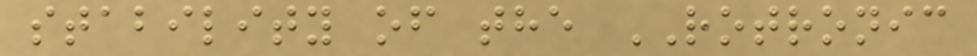stability of the ROTRONIC
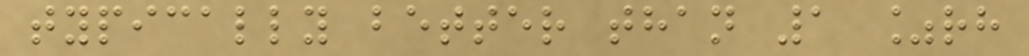typically better than 1 %rh
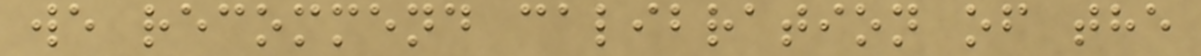we recommend calibration of the
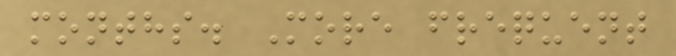months. More frequent
